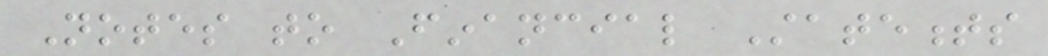Notes to Financial Statements
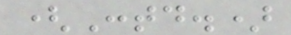(Contd.)
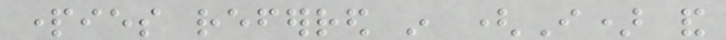parties referred in (I) and
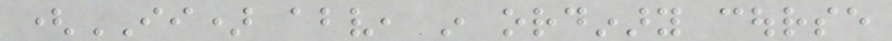(II) above, in ordinary course
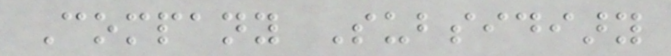Company Subsidiary
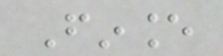Finance
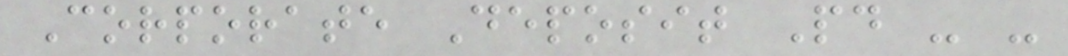Corporate Deposit Paid - -
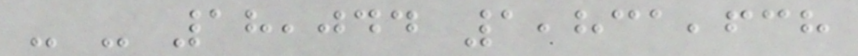- - 18,044 1,831,638
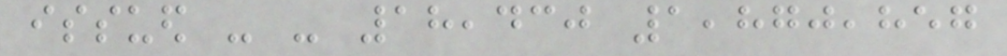issued - - 18,430 1,870,857
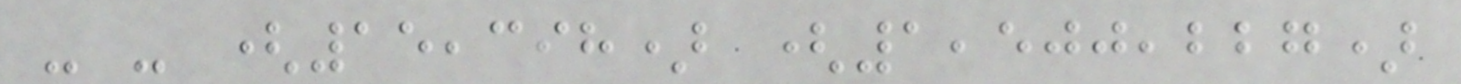- - (15,398) (1,500,227)
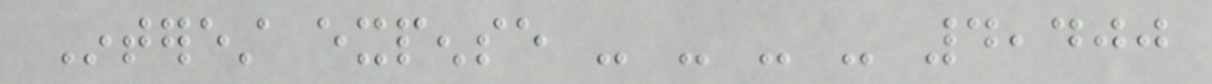Interest expense - - - - 4,400
